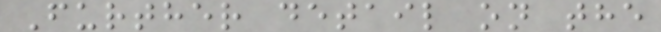Further detail on the
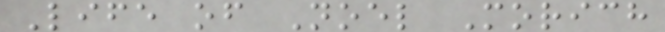Life of Noel Morich
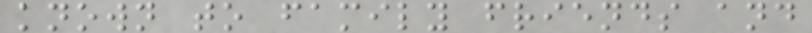known to family friends and
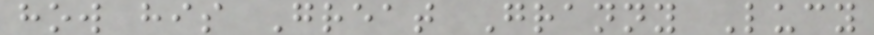how his Great Granny Lucy
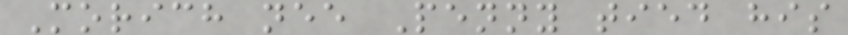Morich nee Penny tied his
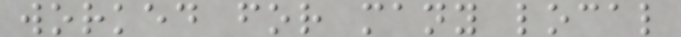worked for many local
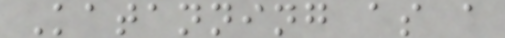Katanning as a
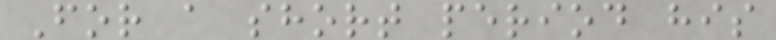For a short period his
